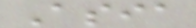Asia
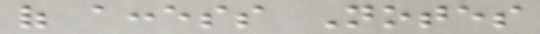of access Notes
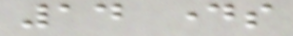14 days
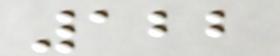122
